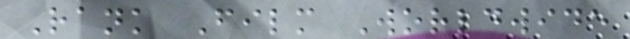Rank Film Worldwide
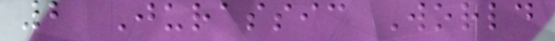2 Jurassic World
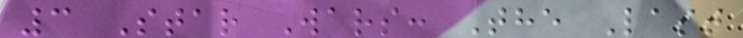3 Star Wars: The Last
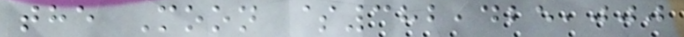the Moon $382,425,000
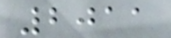2011
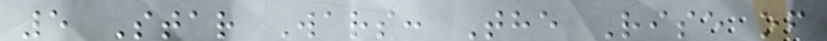5 Star Wars: The Rise of
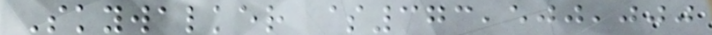Skywalker $373,500,000
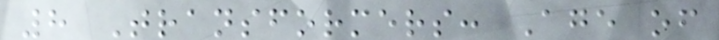8 Transformers: Age of
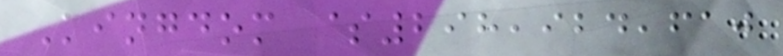Kingdom $298,924,610
